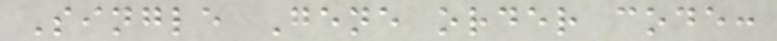Single Gene order code:
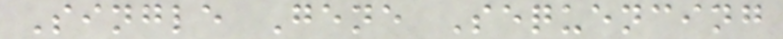Single Gene Sequencing
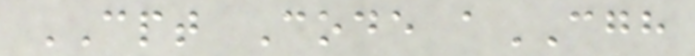CPT Code aCGH
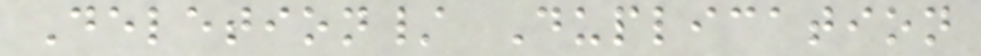Deletion/ Duplication
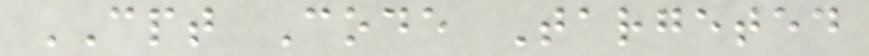CPT Code Targeted
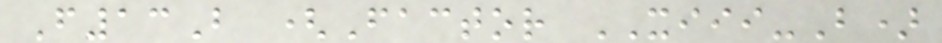F13B (Factor XIII-B)
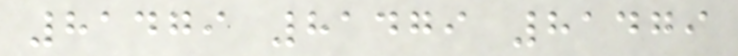81479 81479 81479
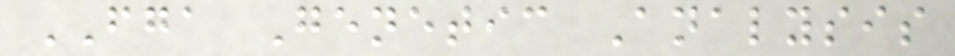FGA Genetic Analysis
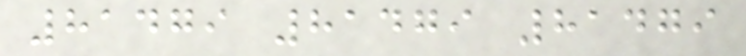81479 81479 81479
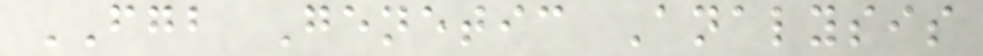FGB Genetic Analysis
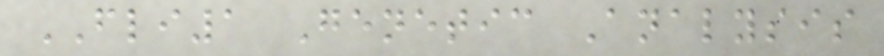FLI1 Genetic Analysis
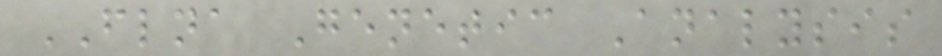FLNA Genetic Analysis
